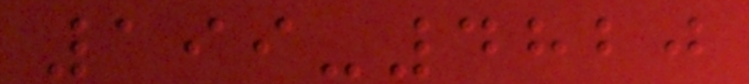199-4820
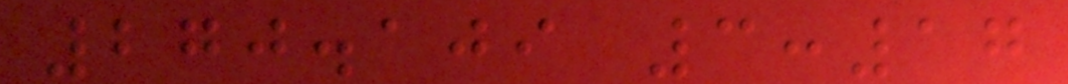270.109 3:17
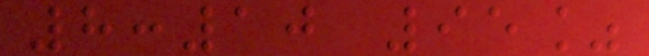8:10 95%
